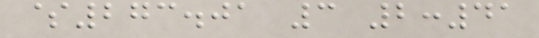$273.01 3 2:41
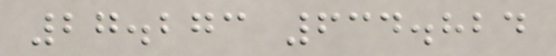27.273 634.824
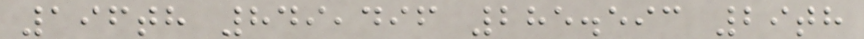196th 849,496 285.593 29th
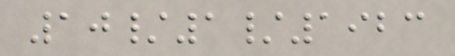10/1/1923
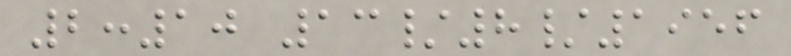2:10 13/8/1956
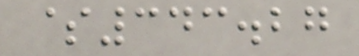$343.27
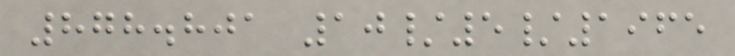878.801 10/5/1965
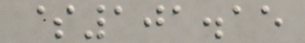$101.15
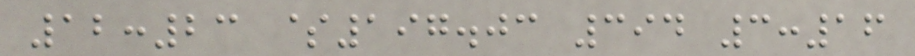12:23 $197.03 394 3:16
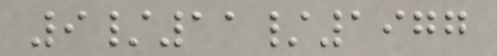9/11/1977
